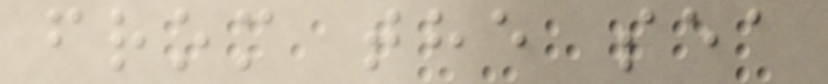from the sea
